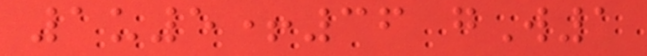1u5+36 gW1
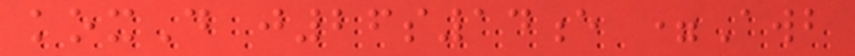koxD j26s14e =Awb
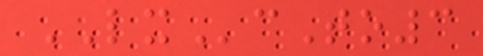LXcTo3
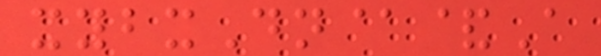xybxDn@&A
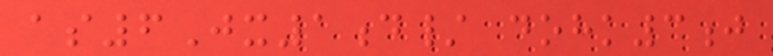as6Jx1d/ dohk3j
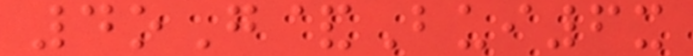4oG&Bui6x
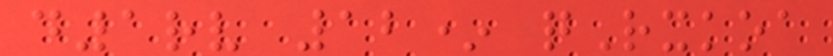d1rv 12* qRxkoa
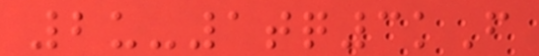2u-1tq3kF
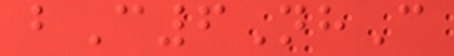bC6NhC
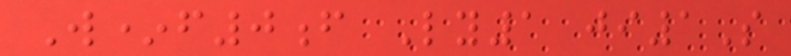W*f0f Ly1 ji1S
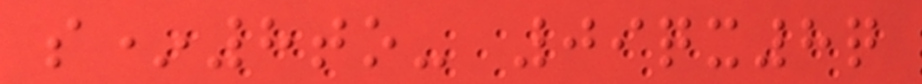s*8to- 09qx8q
